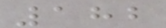182
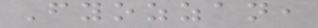Fyozzan,
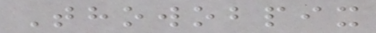Thowobpix
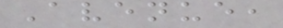Avenue,
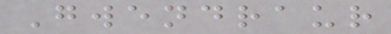Gwendraur
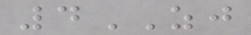4ZJ
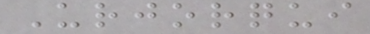Urjorqui
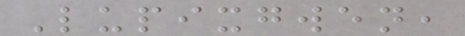Lupixgwen,
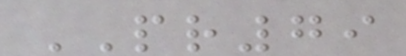PR79
